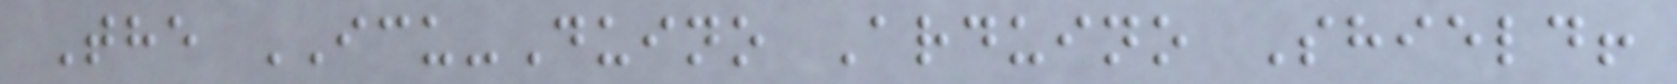The ICU-Duino Arduino Shield!
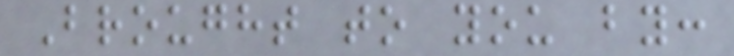Brought to you by:
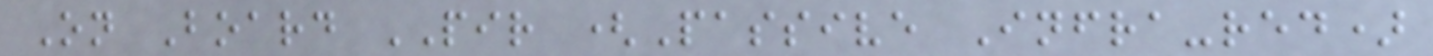On Board PIR (Passive Infra-red)
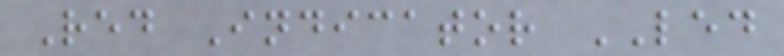Red Indicator LED
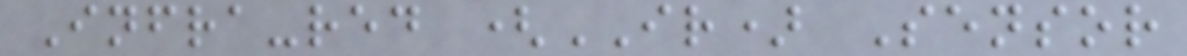Infra-red (IR) Sensor
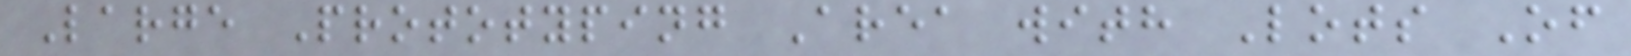Large Prototyping Area with Lots Of
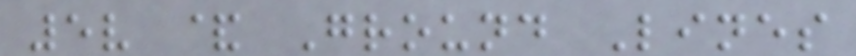5v & Ground Lines
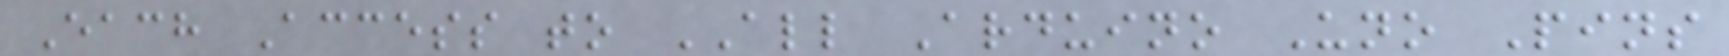Each Access to ALL Arduino Uno Pins
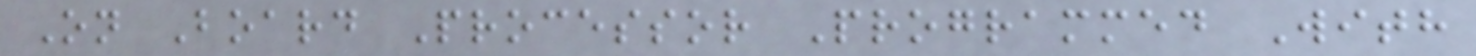On Board Processor Programmed With
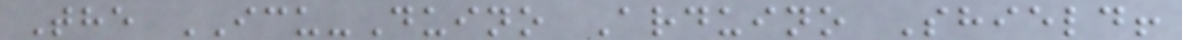The ICU-Duino Arduino Shield!
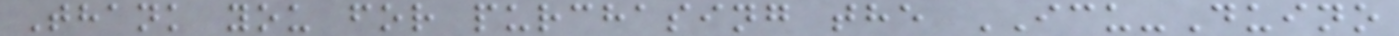Thank you for purchasing the ICU-Duino
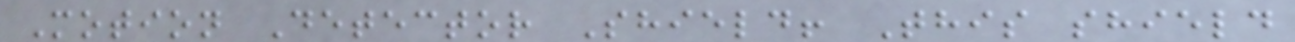Motion Detector Shield! This shield
